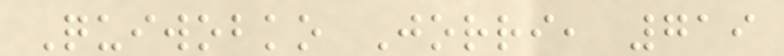Quiwobko Jorri, 719
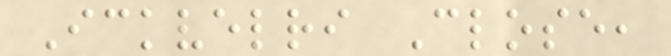Ickvelri Close,
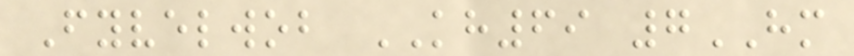Fyvelwob KH69 7HM
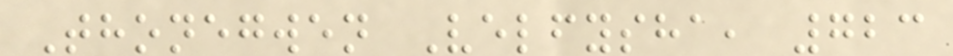Thonegwen Velfysha, 723
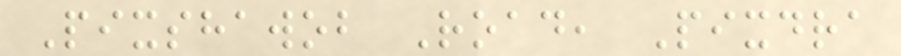Pixshawob Road, Pixdra
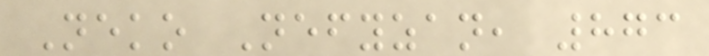Neko Nefyzan, 873
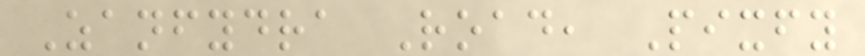Zanfydra Road, Pixfy
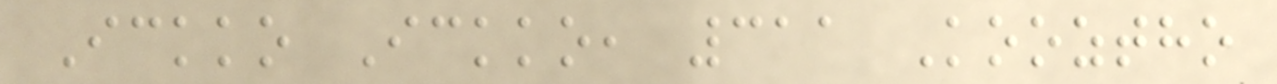Ickko Ickko, 311 Kooztho
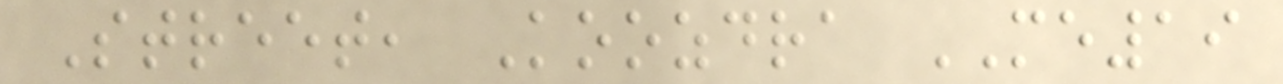Street, Koozdra ME19
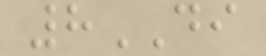8DI
